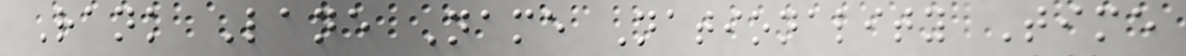Rank Lane Name Nationality Time
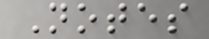Notes
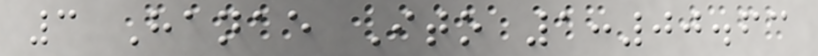3 Hanae Ito 1:00.63
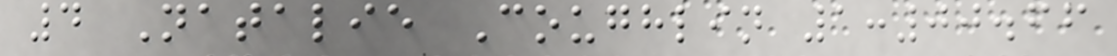4 Natalie Coughlin 1:00.66
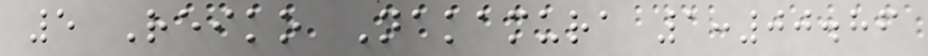5 Reiko Nakamura 1:00.86
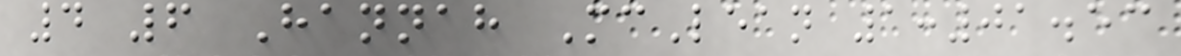4 6 Hannah McLean 1:01.53
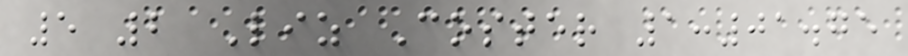5 2 Liz Coster 1:01.75
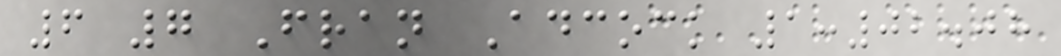6 7 Fran Adcock 1:02.08
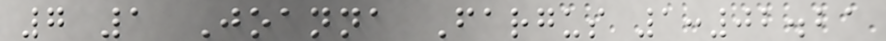7 1 Joanna Fargus 1:02.21
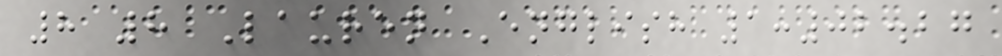8 8 Lauren English 1:02.27
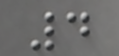4
